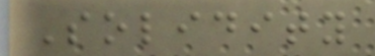Solidity
